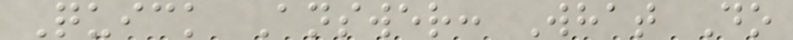Quick Answer: What Do
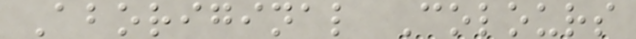Aboriginal Colours
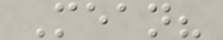Mean?
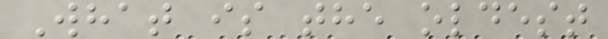What is the oldest
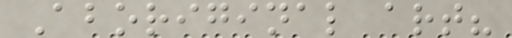Aboriginal art?
